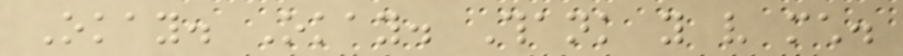Okay. Okay. Thank you very much.
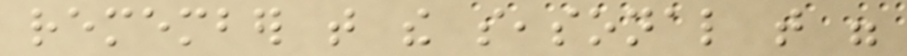remember that the seasonal that were
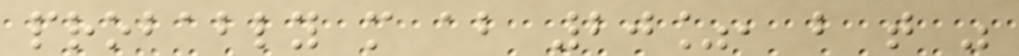probably more about 20%, but that was
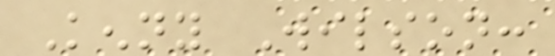Kenny Wilson:
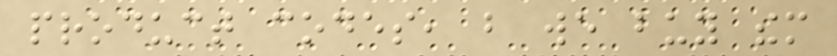product codes, but we buy them
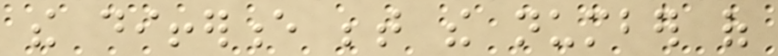the difference between the number of
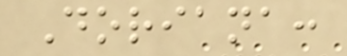Doriana:
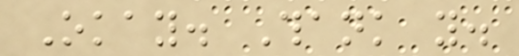Okay. Thank you.
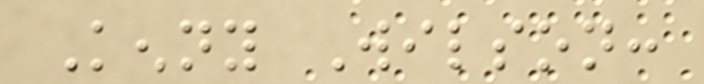Kenny Wilson:
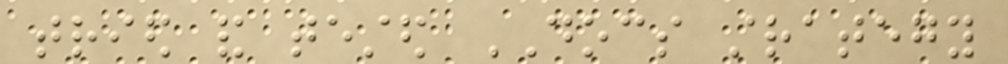tried and tested DOCS strategy
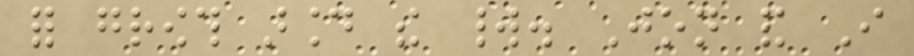for growth around the world. Jon and I
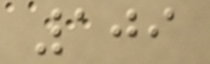109
